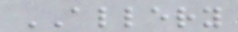ALLERY
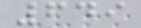649
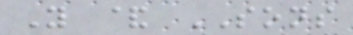Y & SONS
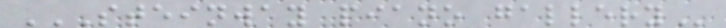STEINWAY PIANO GALLERY
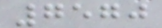7570
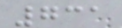731
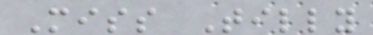Miss Tilly
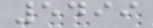5499
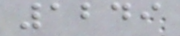1249
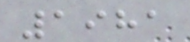1981
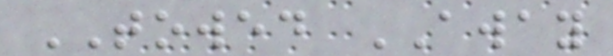TOWED AWAY
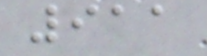911
